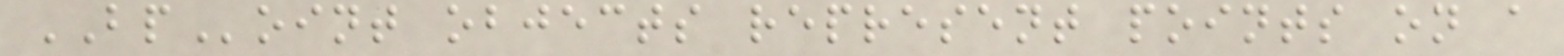BPoint objects represent points on a
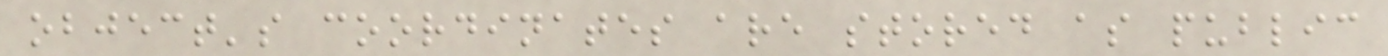object's coordinates are stored as public
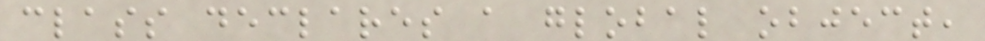class declares a global object,
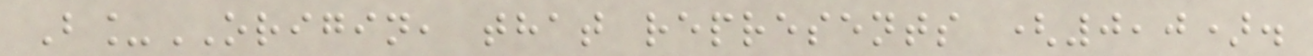B_ORIGIN, that represents (0,0).
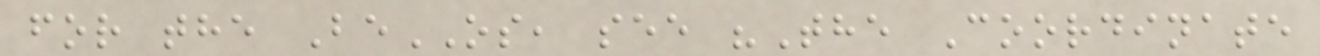for the BeOS, see "The Coordinate
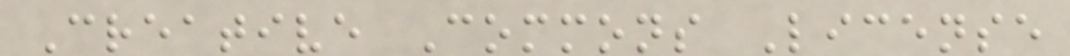Creative Commons License
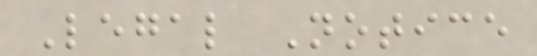Legal Notice
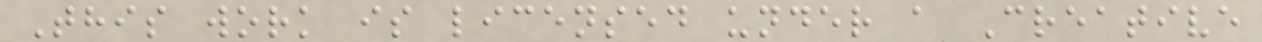This work is licensed under a Creative
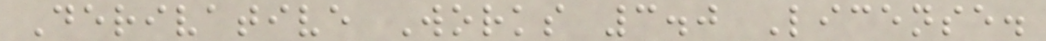Derivative Works 3.0 License.
